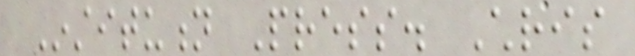Institution Press. Chris
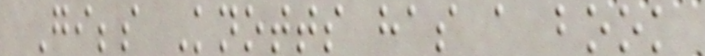Gibbs Knotts has a book
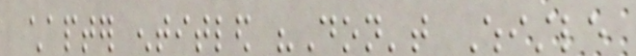chapter entitled "Don't Whistle
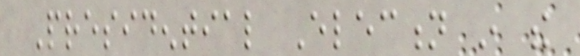Presidential Election in the
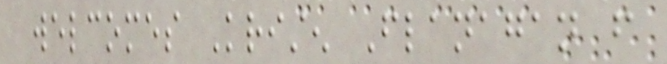welcomes Kristen Flanagan from
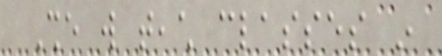She will teach classes in
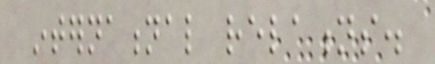international relations.
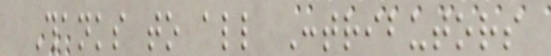Thanks to all Contributors
